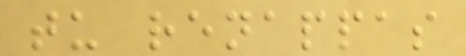tu renappas
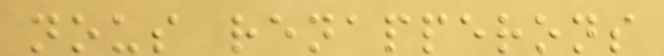nous renapperons
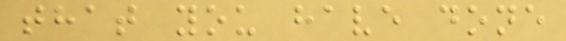that you have done
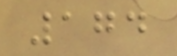174
